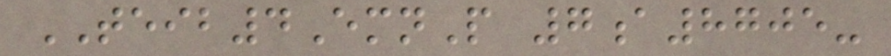TEIB4EmnP 7a8705-
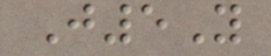J5Y
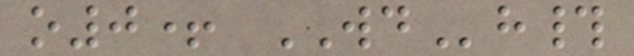o0+ WDh#
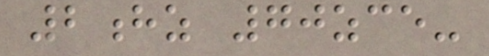2hz 70zce-
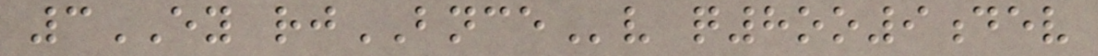3EY rjBNCEv q8oo9dev
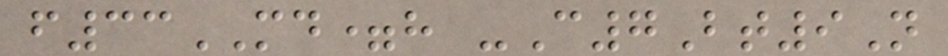f33MD=h -C7Bt9N
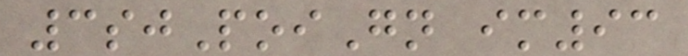3sjPoiGn im93
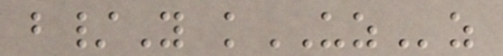b/Y kUZz
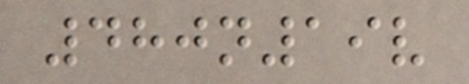480n19v
